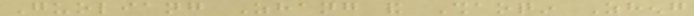Guoliang Zhang and Shaoqin Zheng
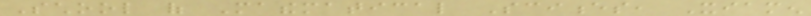School of Mathematical Sciences, Xiamen
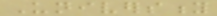University
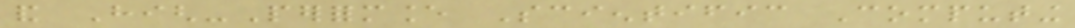and High-Performance Scientific Computing
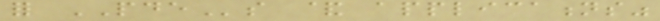for PDEs & applications"
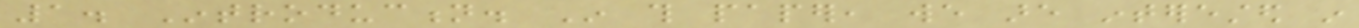1. Introduction. In this paper, we are interested in
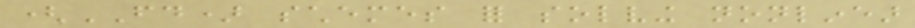(FD) schemes for solving nonlinear
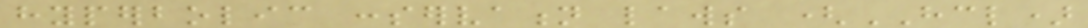hyperbolic conservation laws (HCL)
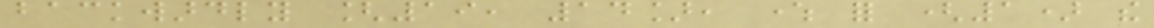backwardly [19, 14], where for (1) the
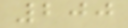200
